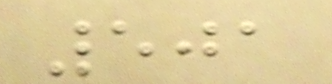501
